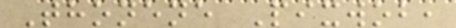Thonene Pixwob,
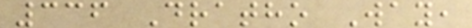336 Dratho Way,
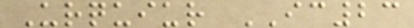Urquiur IC23
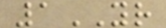1YR
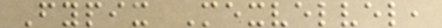Fypix Mexvelvel,
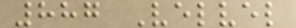887 Velvel
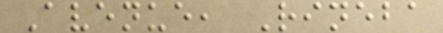Avenue, Rineba
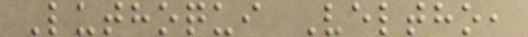Luthoqui Veltho,
